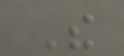The
